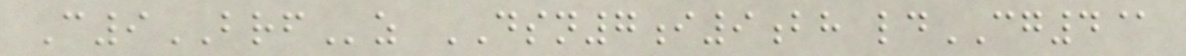C9BRFz DSN7i9bh ldCG4@
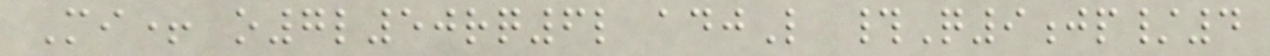Mi+ o7l50rq6l adjL #Q9jp/4
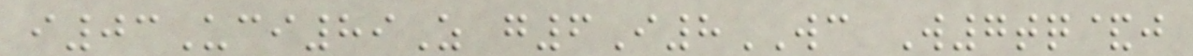i03Uci89Z g6I8WC W7tq&j
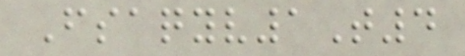Fsaqyv1T4
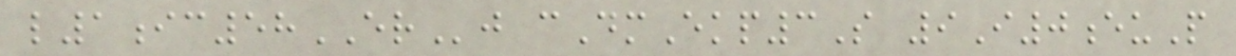l1ic58ERj cDmEkp3S 9I0euP
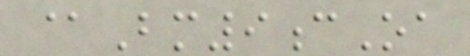@Bm9cOa
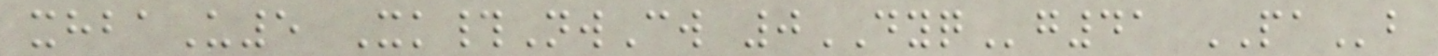xhbaU5 Xk#NwCw 0DYQg41 PAb
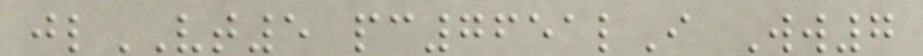jlVT5 pc7651lI Ww7
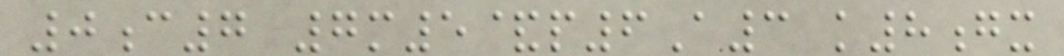0c7 7m5&p6A3 k8gx
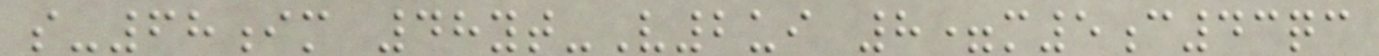s-68im 48yt-V2ui 8=m5c43qc
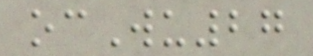ocWu27
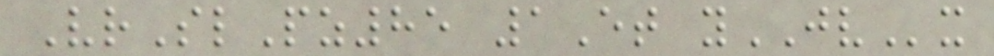VrSlPz85 1Et yJVx
